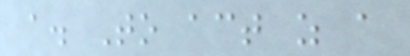a. To act as a
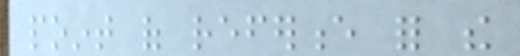point of reference for the
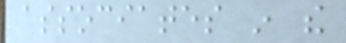associates in the
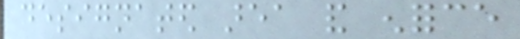designated area and enforce
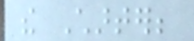the Charter;
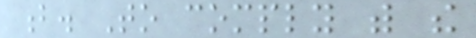b. To comply with the
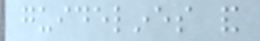guidelines and
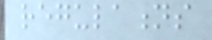regulations
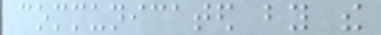communicated by the
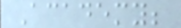Academy;
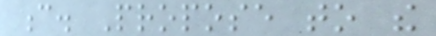c. Propose to the
